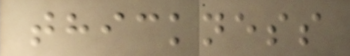thickness
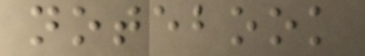notebook
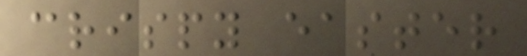crispy easter
